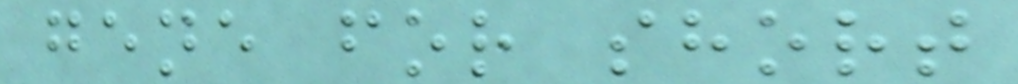gene for short
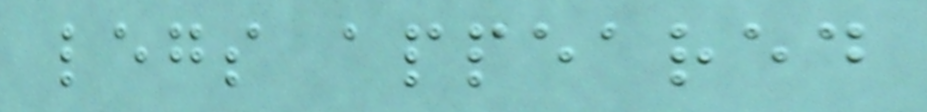legs appeared
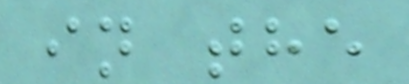in the
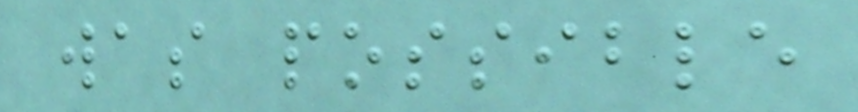was possible
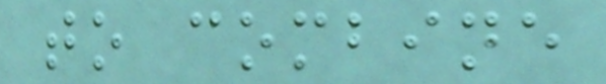to combine
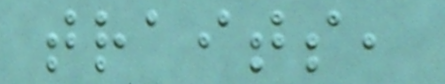traits,
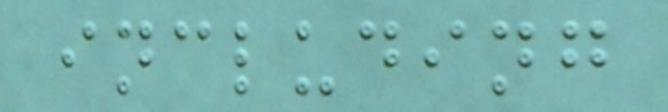including
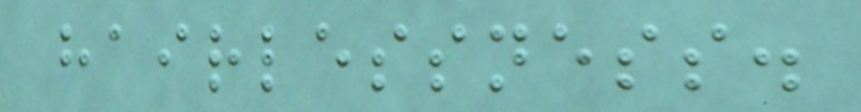hairlessness.
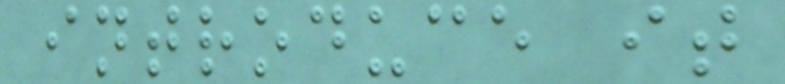introduce it
